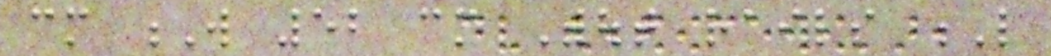cm W 52 cm Without rails L
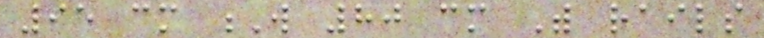95 cm W 80 cm With rails
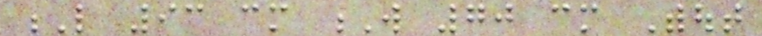L 93 cm W 70 cm Without
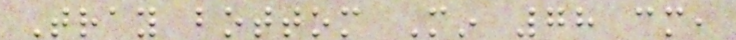Tray bottom Min 78 cm,
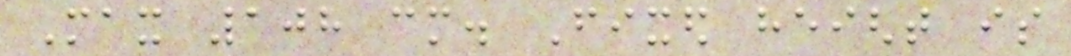Max 108 cm. Fixed height is
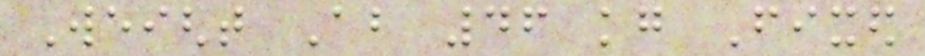Weight About 46 kg Fixed
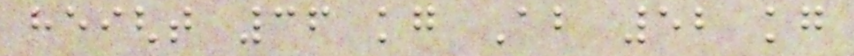height 36 kg About 52 kg
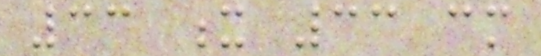33 x 33 cm
